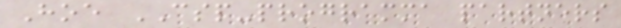Hoe CSP-programma partners
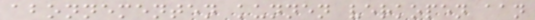abonnementen kunnen verkopen aan
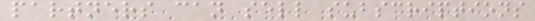partners can sell subscriptions
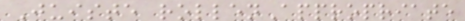Juiste rollenAppropriate
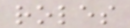roles
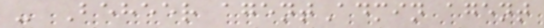- Beheer agentAdmin agent
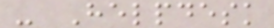- Helpdesk
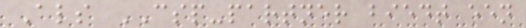Als CSP-partner biedt een
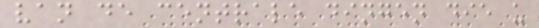van de centrale dingen die u
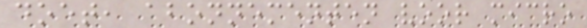doet, abonnementen voor micro
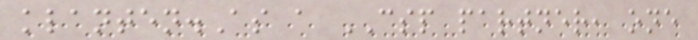klanten.As a CSP partner, one
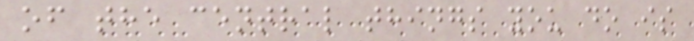of the central things you do is
